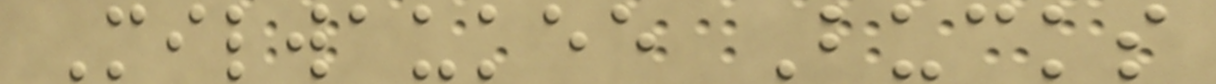Milwaukee Bucks
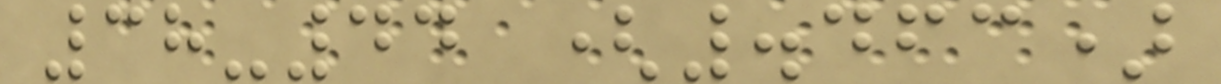38-44 (.463)
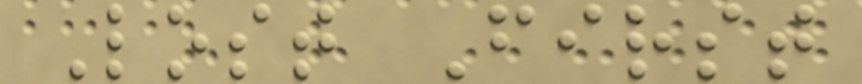Lost First
